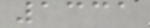1331
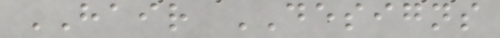HAIR DESIGNS
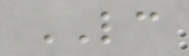LC
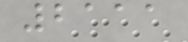2111
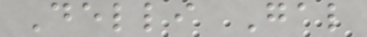Delli Gal
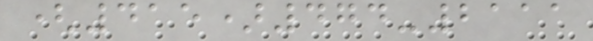(415)474-2111
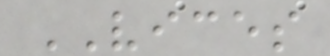VICES
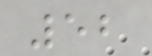52
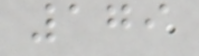179
